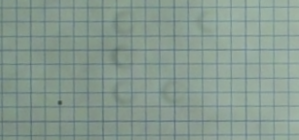/
